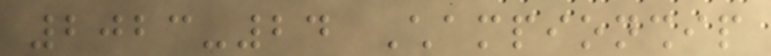2023-24 Championship
